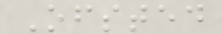Ofsted
